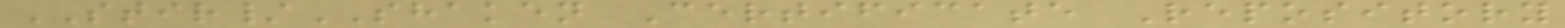STIR/SHAKEN Certificate Repository
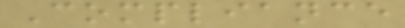Compliance
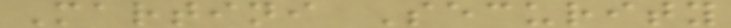Martini Security
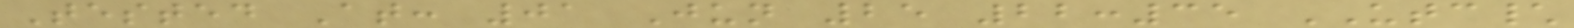Tested At: 01 Jun 25 22:35 UTC\
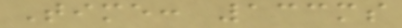Time: 133ms
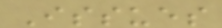Issues
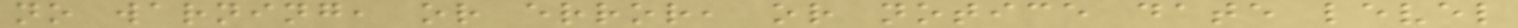no warning, or error, or notice date level
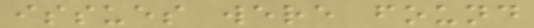issues were found
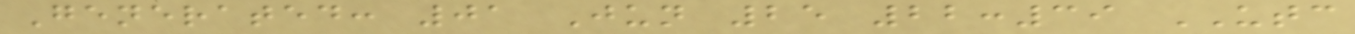Generated: 01 Jun 25 22:39 UTC
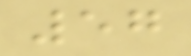57
